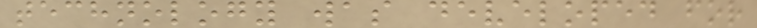technology was developed for
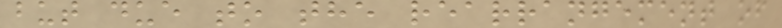but due to the rearrangement of
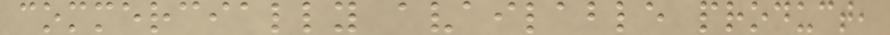commercially available product,
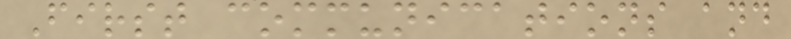First communications and
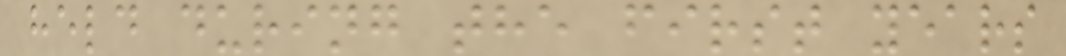held during the first years
